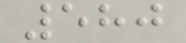580
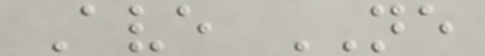Ave NE
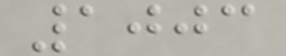1003
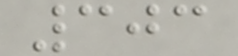303
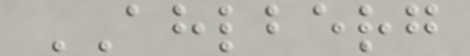AHLBERG
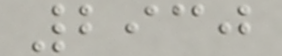2930
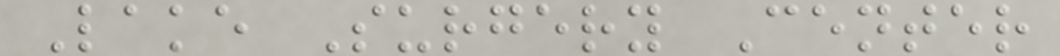Lake Surgery Center
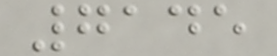7145
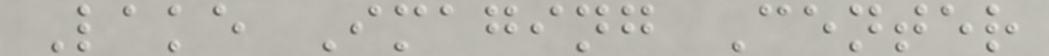Lake Imaging Center
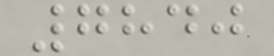7840
